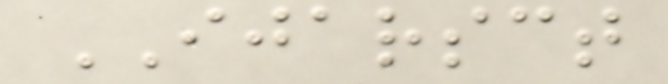IJARSCT
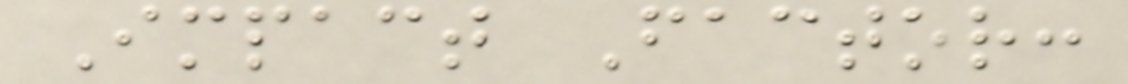Impact Factor:
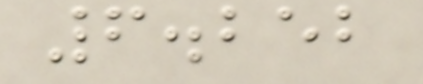6.252
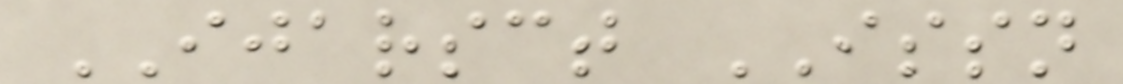IJARSCT ISSN
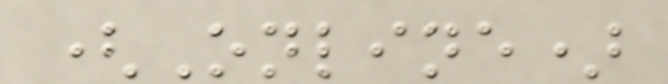(Online)
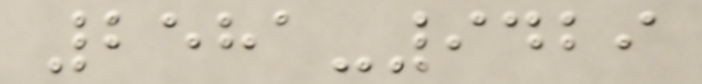2581-9429
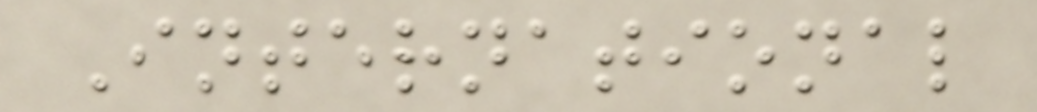International
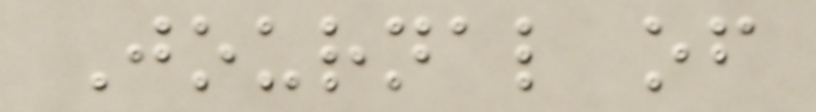Journal of
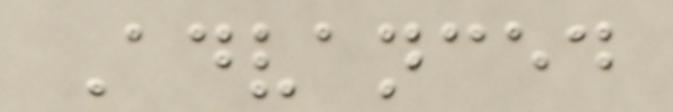Advanced
